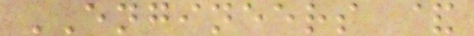ENGINEERS &
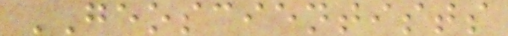GEOSCIENTISTS
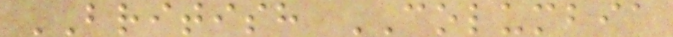BRITISH COLUMBIA
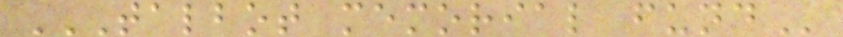TALBOT MEMORIAL FUND
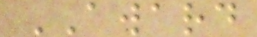AWARD
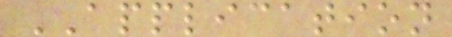APPLICATION
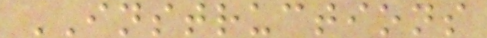INSTRUCTIONS
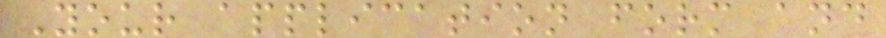Your application form and
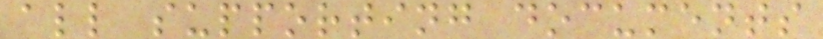all supporting documents
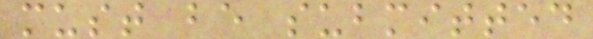must be submitted
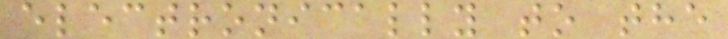electronically to the
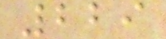229
